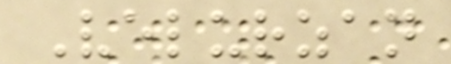Velurzan
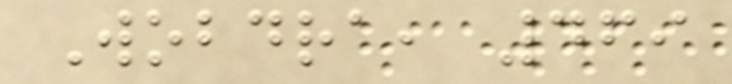Wobdra, 469
